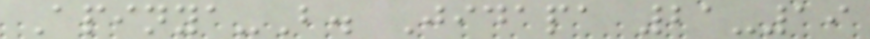Apinya-B. Jidapa 21-19
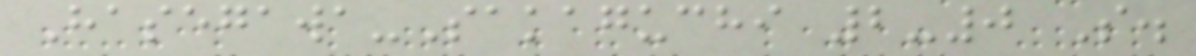Hasegawa-Sakaguchi 2-0 S.
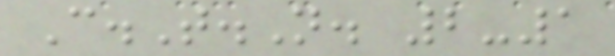C.T.N. 2-1
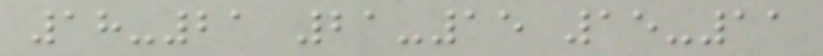18-21 21-15 15-11
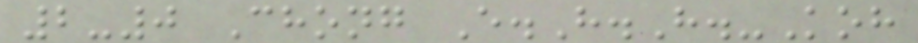2-0 Chong E.H.H.-Koh
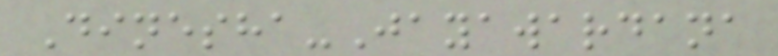Dinesha-Jayawardana
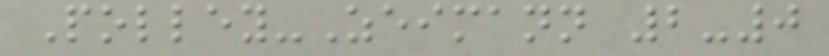Polley-Zeimann 2-0
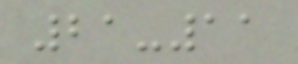21-11
